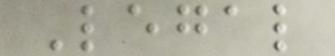Legal
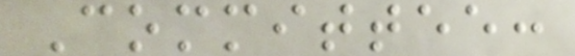Committee:
